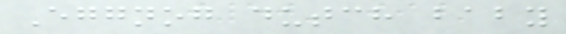Eggnog dutch baby
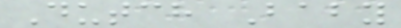Dutch Baby
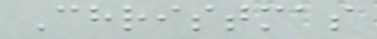Christmas
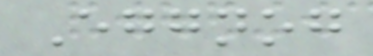Eggnog
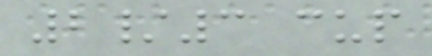2/3 cup
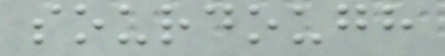sourdough
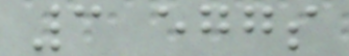3 eggs
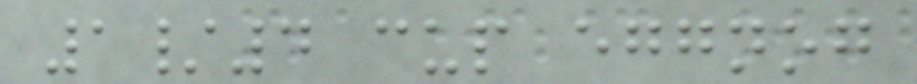1/4 cup eggnog
